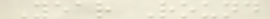Year Round
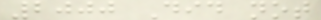2000 Did not
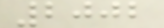2002
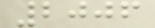2006
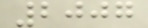2007
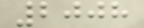2008
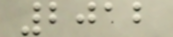2012
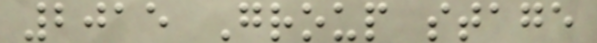2015 Group stage
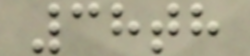38th
